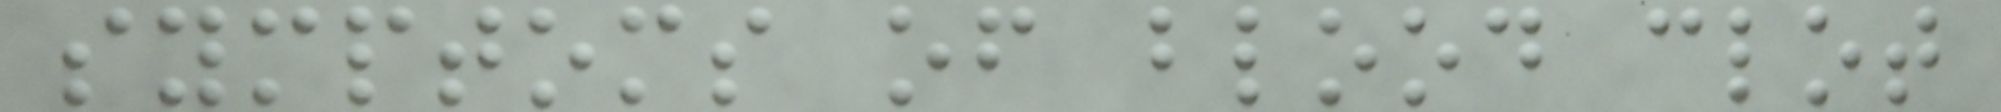symptoms of blood clot
